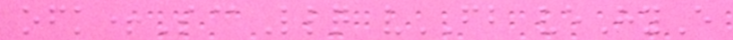ofk+S@Llq vFB veHyE
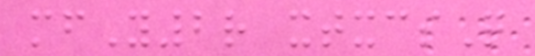mfY2r xtxcsQ
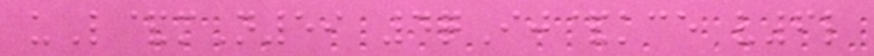uL&mN59 4qIj&kce v6l
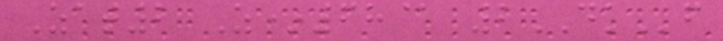Zat2 Z*68@ 2DKf
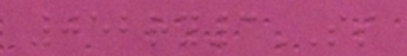052ry3SS
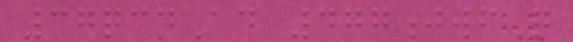37qcnAd 477jwfQ
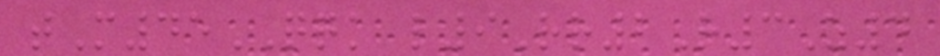tM45QQK l9Rr2R3Z4
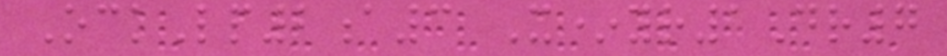OckLp2a3 X*yr1Dr7
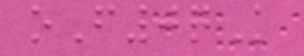oF0qK
